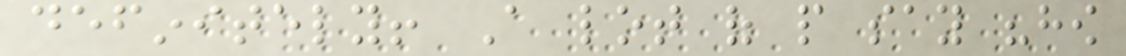definitely! A lot of people say "how
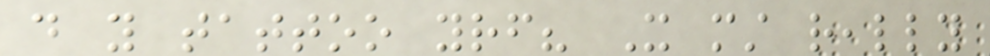do you tattoo yourself? It must really
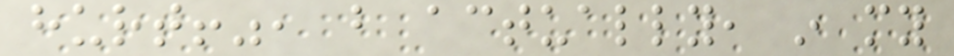hurt!", but actually, in my
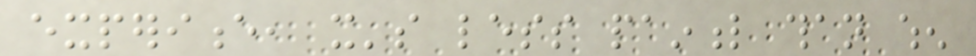experience, it's less painful than when
